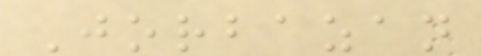Jorbazan
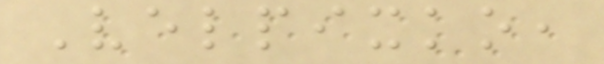Velpixko,
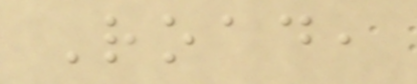Road,
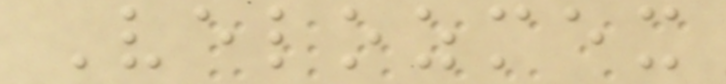Velozmex
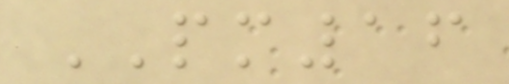PM16
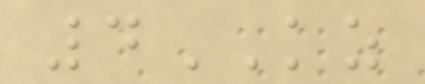4KZ
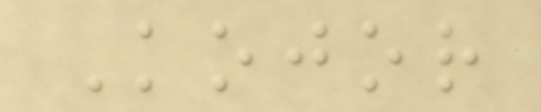Kojor
